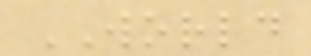WORLD
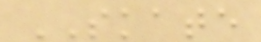SKATE
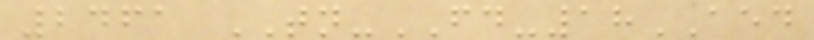2461 TN-FD-18AED
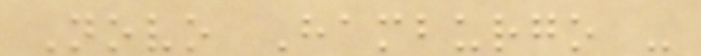Novo Hamburgo -
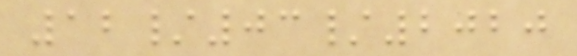12/03/2020
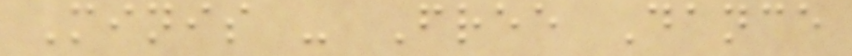Minis - Free Dance
